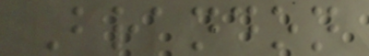Brandon
